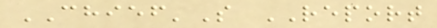CHIEF'S REPORT
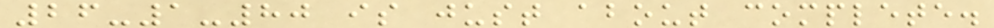26-1-80 is just about complete.
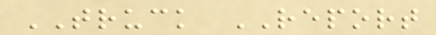TRUCK REPORT
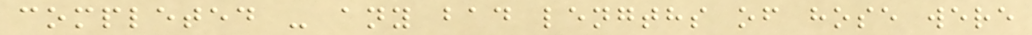completed - any bad lengths of hose were
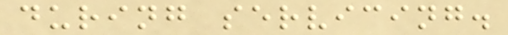during servicing.
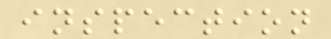inspection
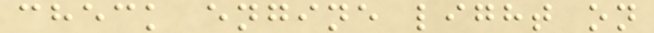check engine light on
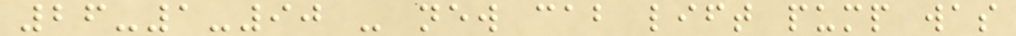26-1-90 - new cab lift pump was
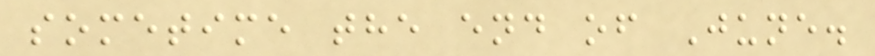sometime the end of June.
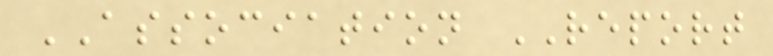ASSOCIATION REPORT
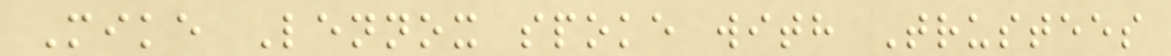Mike Lennox spoke with Trustees
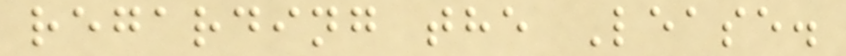regarding the Lease.
